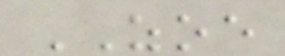ZOE
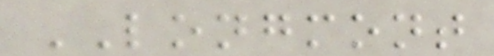LONGMONT
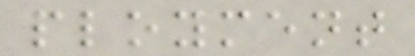ployment
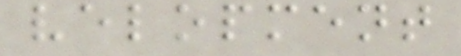velopment
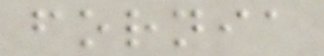fornia
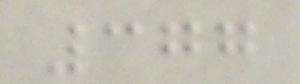377
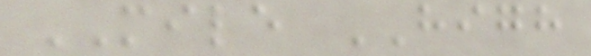MILE HIGH
